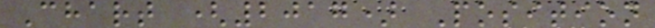Chart (2017) Position
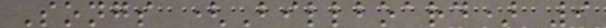Songs (Billboard) 9
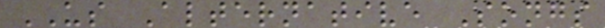US Alternative Songs
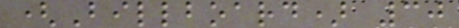(Billboard) 30
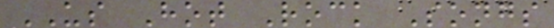US Hot Rock Songs
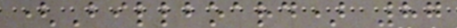(Billboard) 87
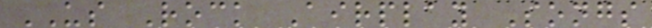US Rock Airplay Songs
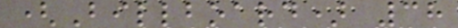(Billboard) 38
